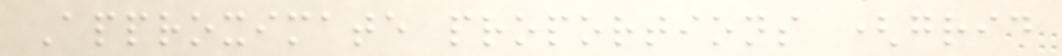Approximate proportions (grid
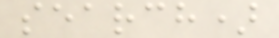search)
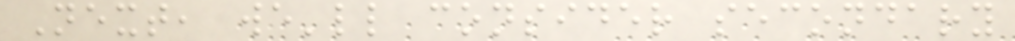Next, we'll consider secondary
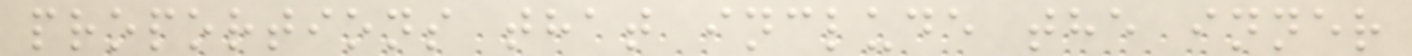proportions that include the inner
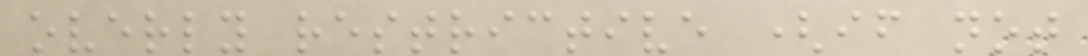overly restrictive (if not
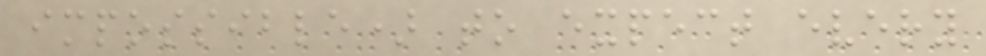impossible) to expect every
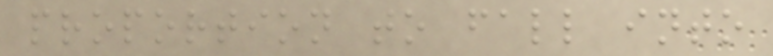proportion to fall into
